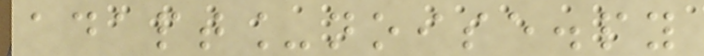adapt_noise.py
